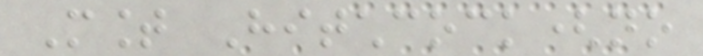Mount Hitchcock(no
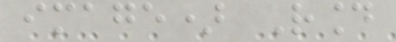image) Round
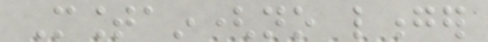Mountain(no longer
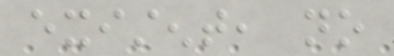existent, no
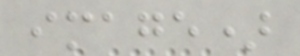image)
